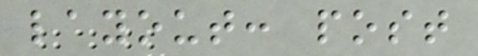layout: post
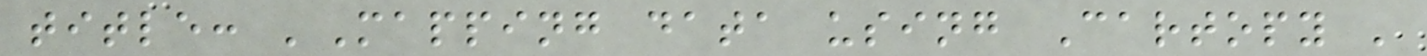title: 'Mapping data using Cartopy '
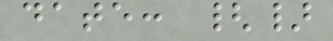date: {}
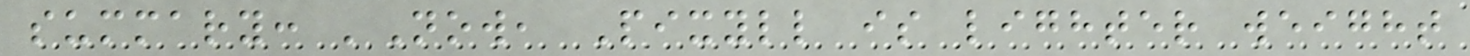summary: 'Now, Pixyll is lighter weight
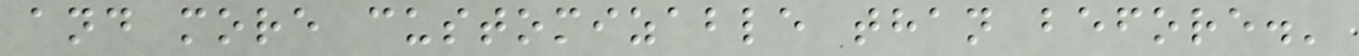and more customizable than before.'
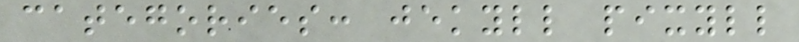categories: jekyll pixyll
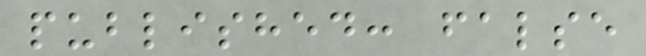published: false
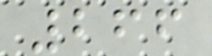266
